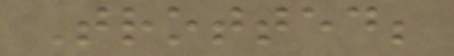Trotted;
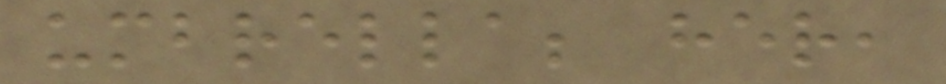umbrella; her,
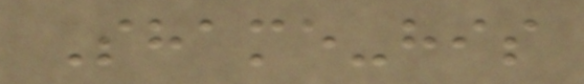Shame-his
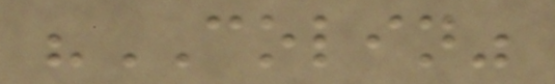"COLIN"
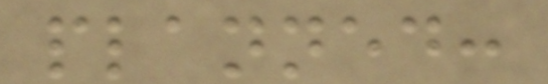planned:
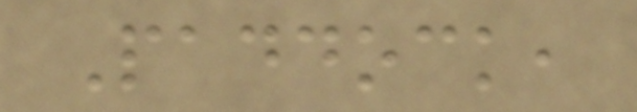Paddock,
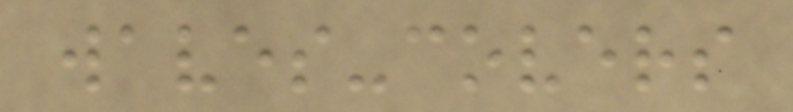waves-covers
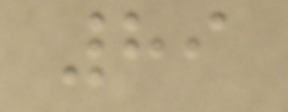89
